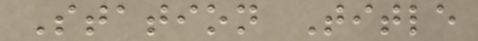Station Title
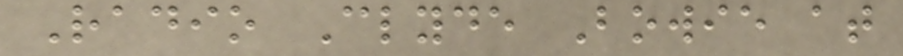Radio Clyde Bowie at
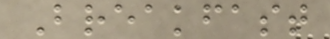Breakfast
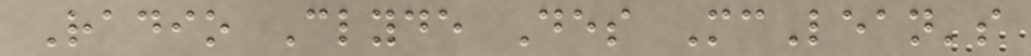Radio Clyde Des McLean's
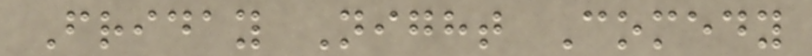Friday Night Comedy
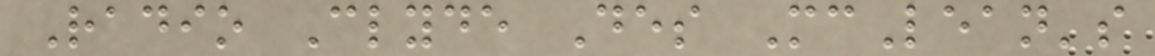Radio Clyde Des McLean's
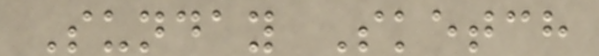Sunday Sketch
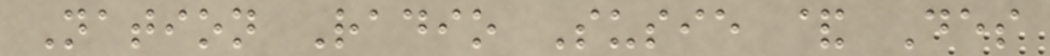Nation Radio Susie & Des
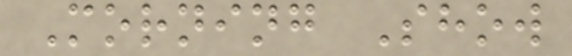Morning Show
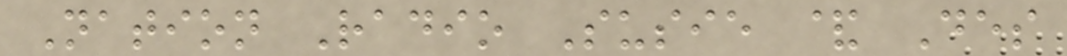Nation Radio Susie & Des
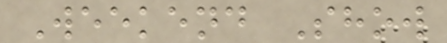Weekend Show
